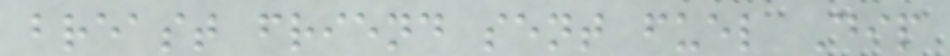breast friend sent fuel Dip
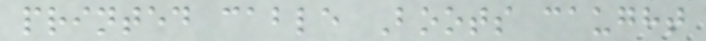printed cable Boots caught
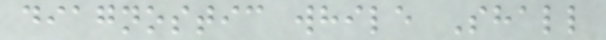diagnostic while Shall
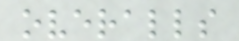overalls
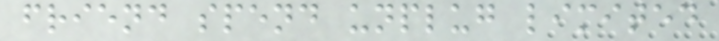friend spend unplug limited
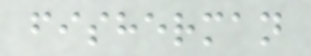fisherman
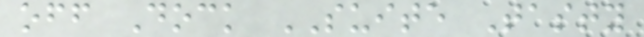off Dock SUITE Tasty
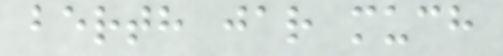berth jar much
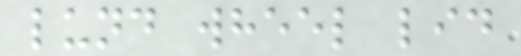lund wheel lid
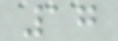17
